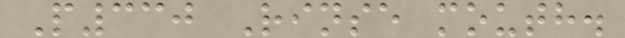P330 Rinse mouth.
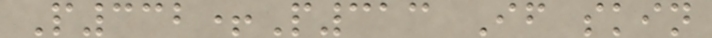P332+P313 If skin
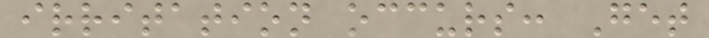irritation occurs: Get
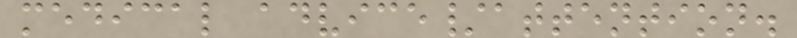medical advice/attention.
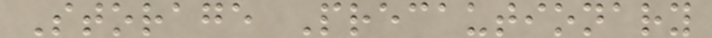Storage Precautionary
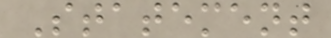Statement
